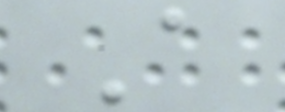A
